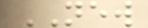NEW
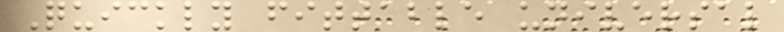Quickly fittable universal
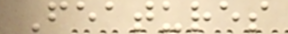Features
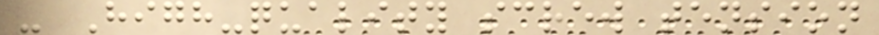- High-quality screw tension
